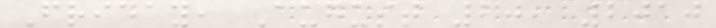Friday, August 20, 2010
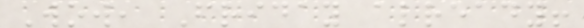Wow, Friday already!
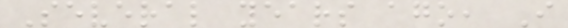Several years ago, I
